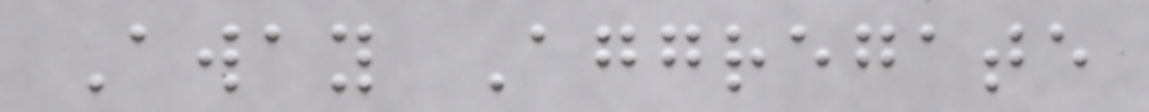Away Aggregate
